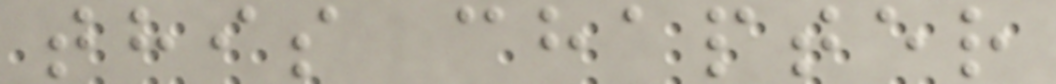this chapter
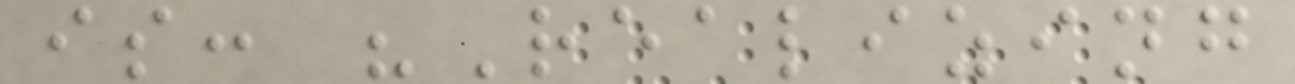is: "Realizing
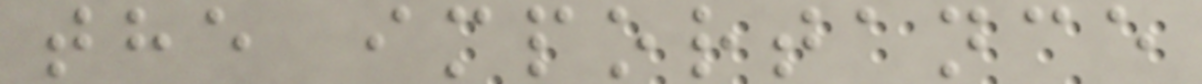the importance
